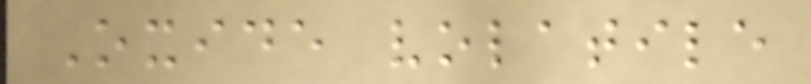Oxide volatile
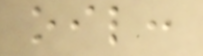oil:
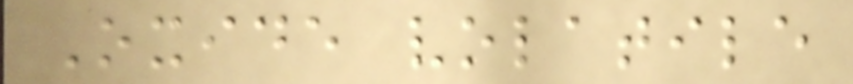Oxide volatile
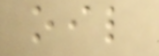oil
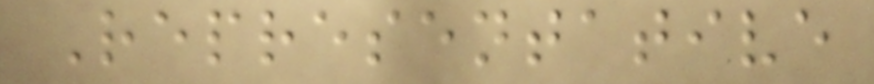Representative
